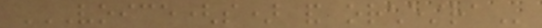VOICE(S) AND ORCHESTRA
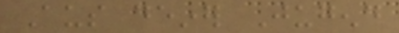Aus deiner Jugend
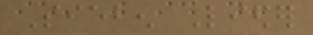Sieben Lieder
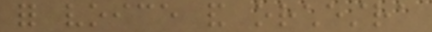for voice and orchestra
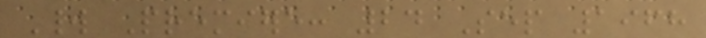World Premiere: 24 Sep 1968
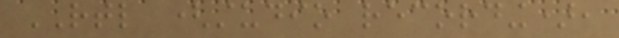RTL (studio recording),
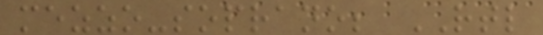mezzo-soprano; RTL
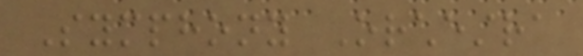Symphony Orchestra
